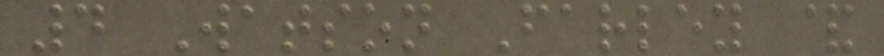4 Watson Farley &
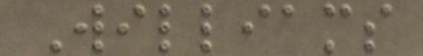Williams
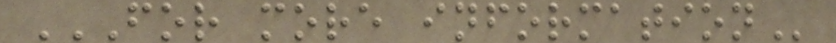FOR MORE INFORMATION
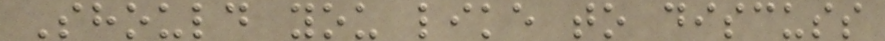Should you like to discuss
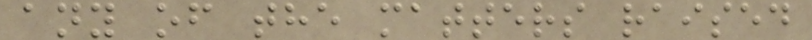any of the matters raised
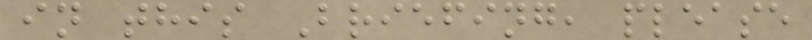in this Briefing, please
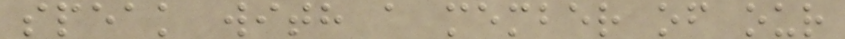speak with a member of our
